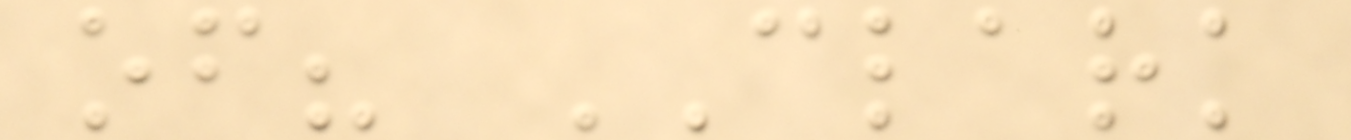of? CLARK
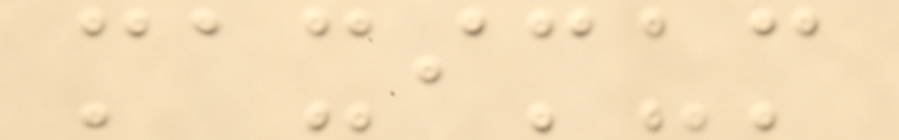maximum
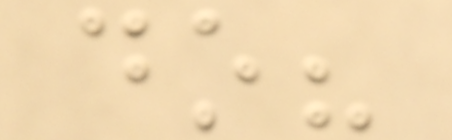do?
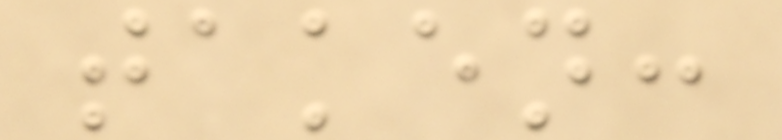taken:
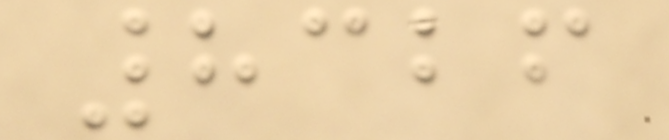8326
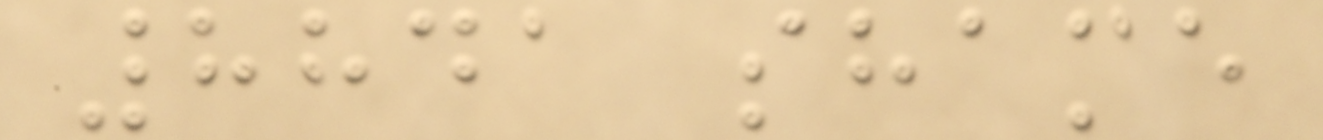8841 shame
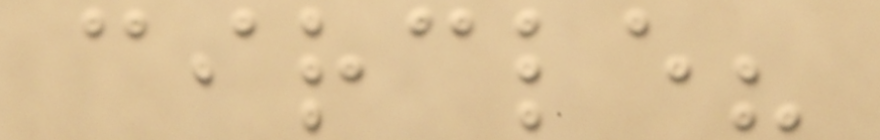circle?
